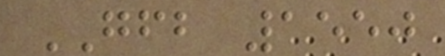GFB 1550
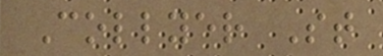Collyer St
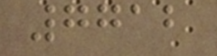7712
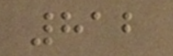812
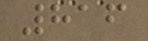816
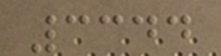3344
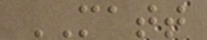MATT
